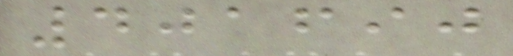401690
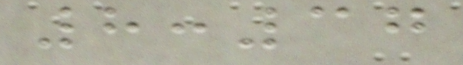8:37
